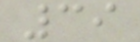39
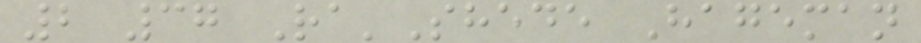2 37 Ra'Shede Hageman
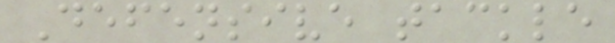Defensive tackle
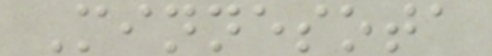Minnesota
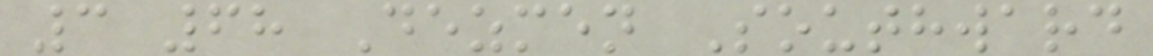3 68 Dezmen Southward
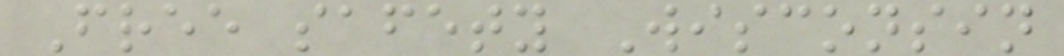Free safety Wisconsin
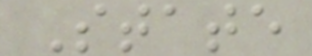State
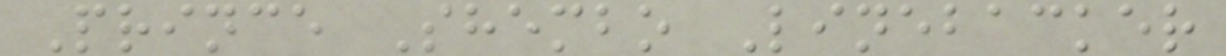Prince Shembo Linebacker
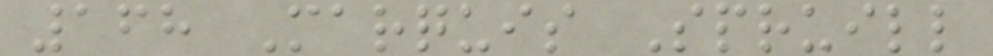168 Marquis Spruill
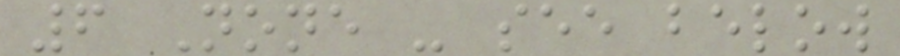6 None - see below
